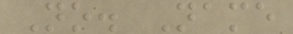No. Name
